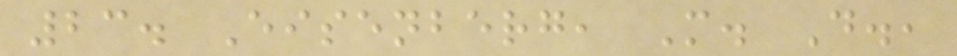23. Eisenberg, M. D.,
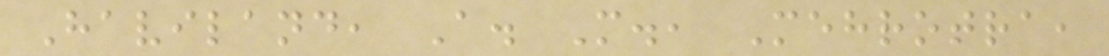Haviland, A. M., Mehrotra,
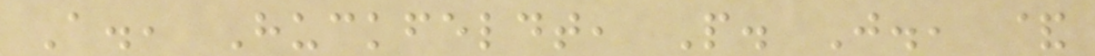A., Huckfeldt, P. J., &
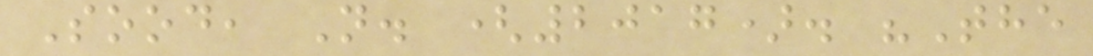Sood, N. (2017). "The
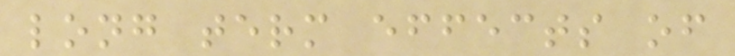long term effects of
